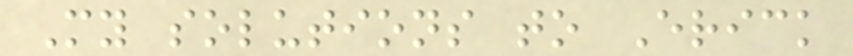My solutions to Erick
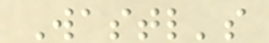Wastl's
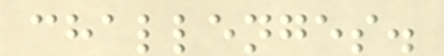challenges.
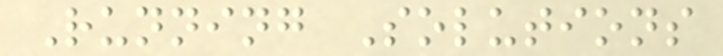Running Solutions
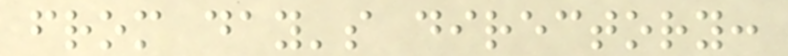from day's directory:
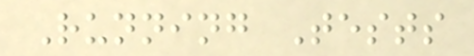Running Tests
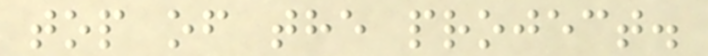top of the project.
